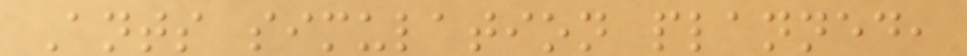Ants simulation planned,
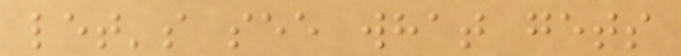let's see what gets
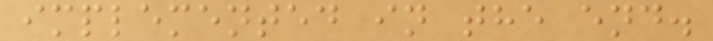implemented in the end.
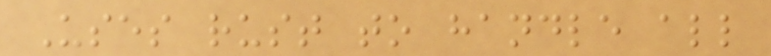Uses rust to handle all
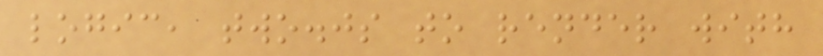logic, two.js to render with
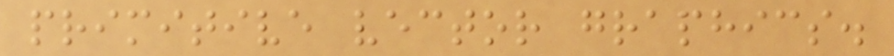primitive vector graphics.
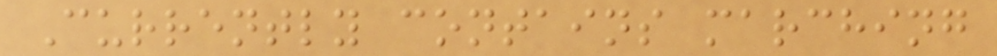Currently contains marching
